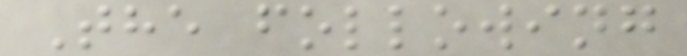The following
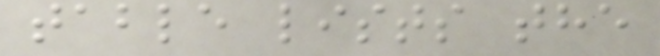table lists the
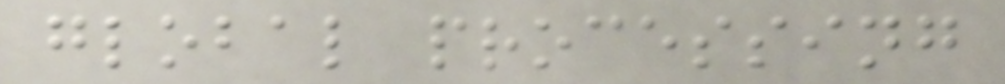global processing
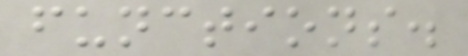functions.
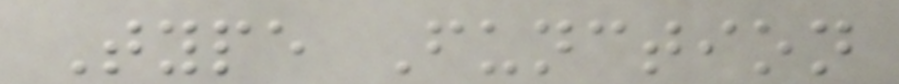Type Function
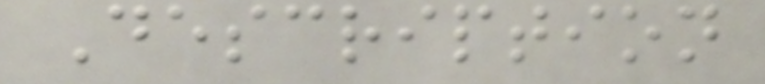Description
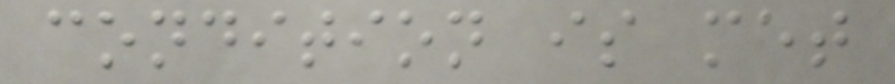condition is met
